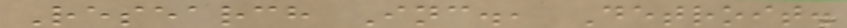Research Inc., Detroit.
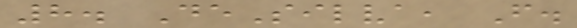8. DeSilva, F.
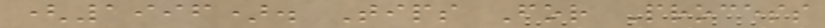(1996). Tips For Process
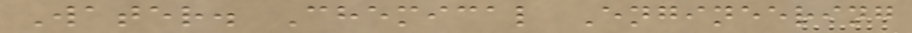Water. Chemical Engineering
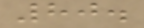80.
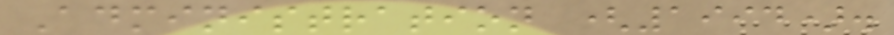Administration (1994).
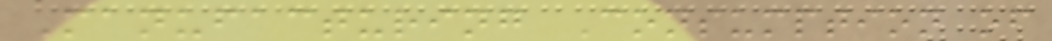Manufacturing Consumption of
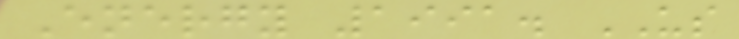Energy 1991. US
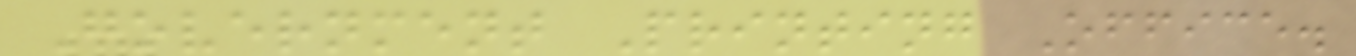Government Printing Office.
